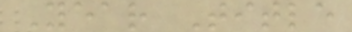Year Title
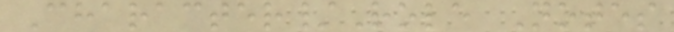Character/Role Notes
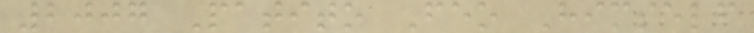2007 Patito Feo Himself
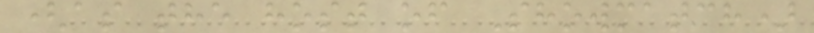(as the host of Showmatch)
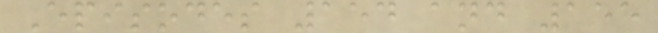Episodes 154 and 155
